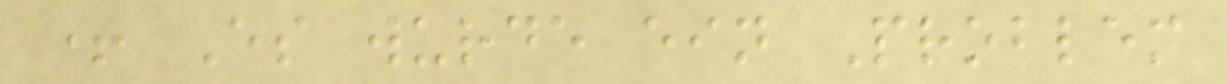+ Es wurde ein Problem
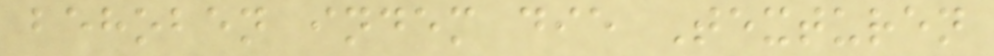behoben indem die Texturen
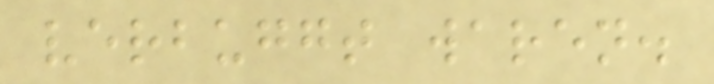verbuggt waren.
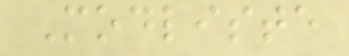Modliste
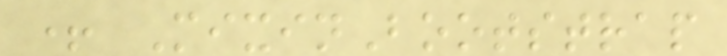+ MixinBootstrap
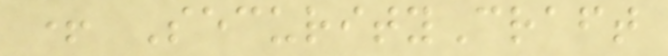+ SecurityCraft
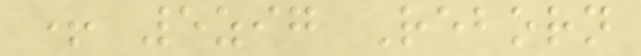+ 5zig Reborn
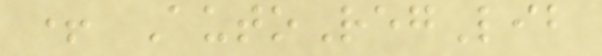+ AutoRegLib
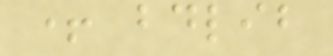+ bdlib
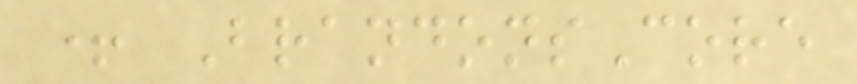+ BrandonsCore
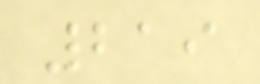219
